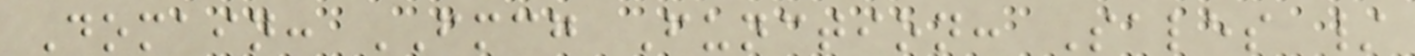Domain: FMCG Function: Sales /
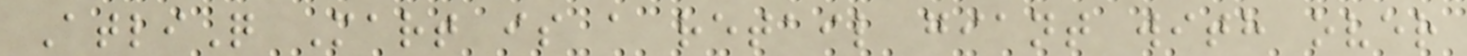AtliQ Mart is a retail giant with over
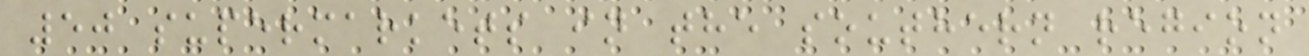50 supermarkets in the southern region
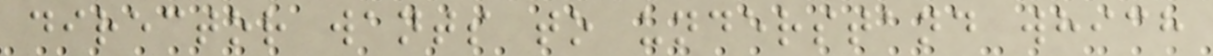director wants to understand which
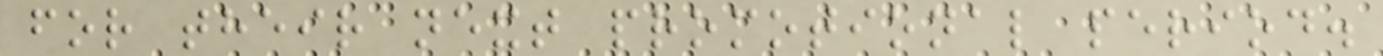for their next promotional period.
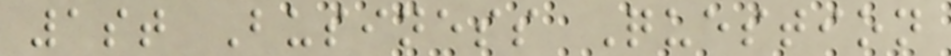1st Business Question
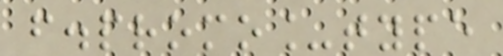f.promo_type
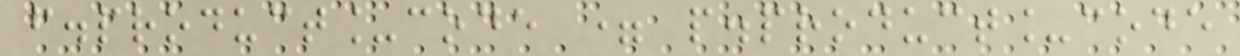f.product_code = p.product_code
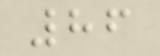86
